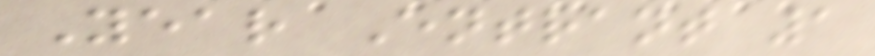Year Entrant 1
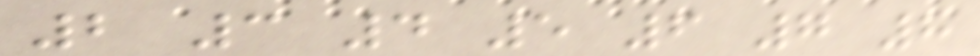2 3 4 5 6 7 8
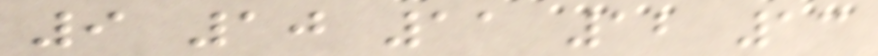9 10 11 12 13
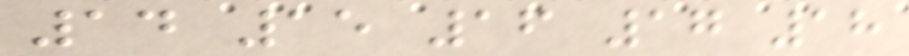14 15 16 17 18
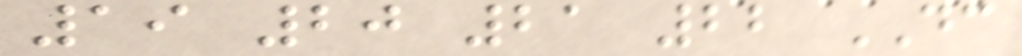19 20 21 22 DC
